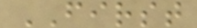FIRST
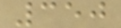350
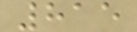815
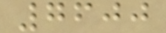7600
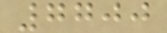7700
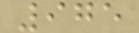975
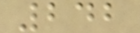242
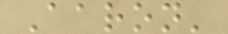Aaron'
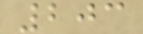203
